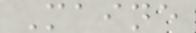Maine
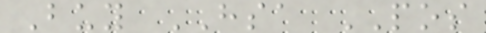Buy HSA POS
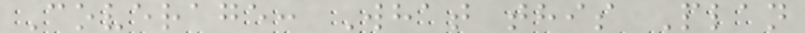Coverage: What this Plan
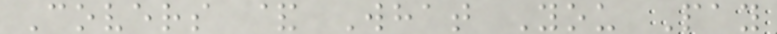Covers & What You Pay
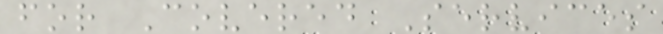for Covered Services
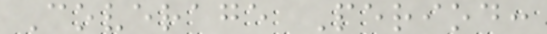Coverage Period:
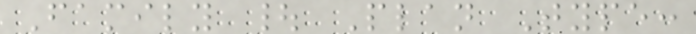Family | Plan Type:
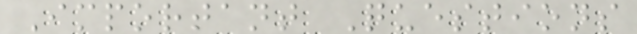Important Questions
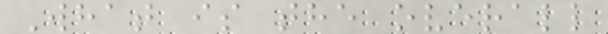What is the overall
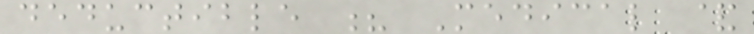deductible ? Medical &
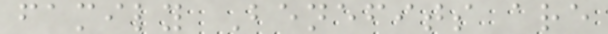family Benefits are
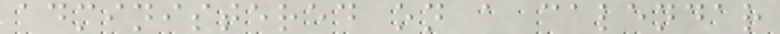administered on a calendar
